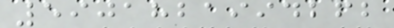5901821994262
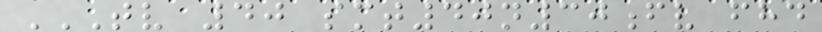TV 40 SMT40N30FV FHD
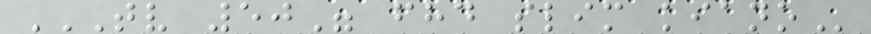TV 50" FHD SLIM KIANO
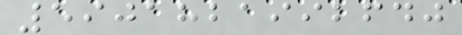5901821992640
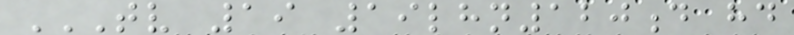TV 19 19LHN120D HD
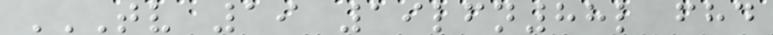TV 19 19LFN88L FHD
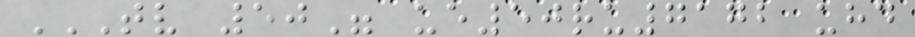TV 50" UE50RU7172 UHD
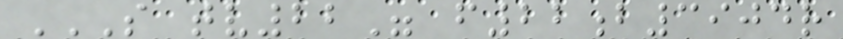S TV22" F22B3904R
